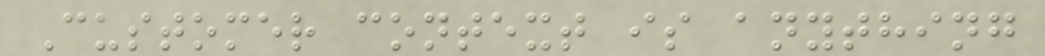Customer context is anything
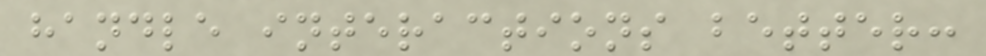handle interactions better:
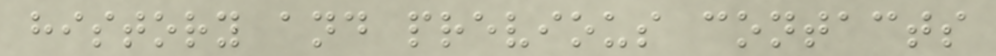history and previous contacts
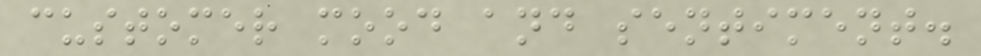customer mood and sentiment.
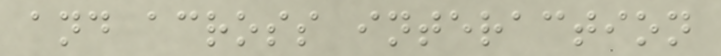and across interaction
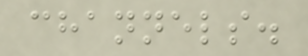channels.
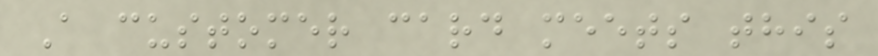A customer card meets this
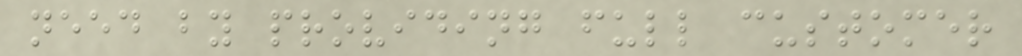need by providing full customer
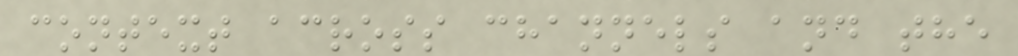context across channels and the
